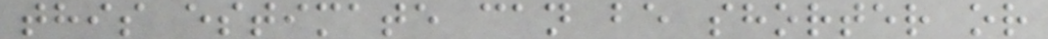this estimate can be shorter or
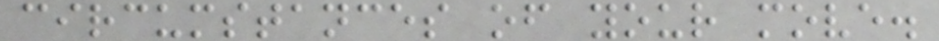circumstances of your move.
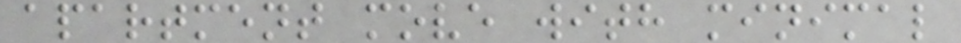apartment move with minimal
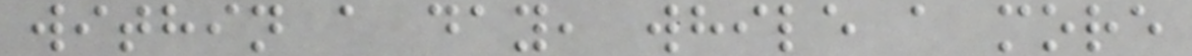within a day, while a more
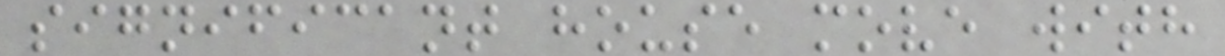significant house move with
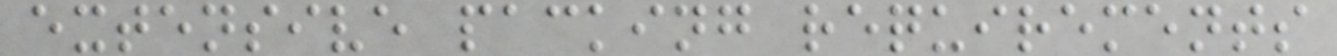extensive packing requirements
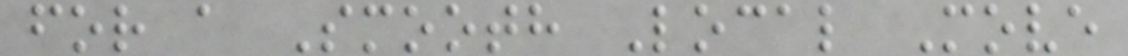for a Smooth Local Move
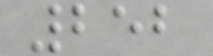252
